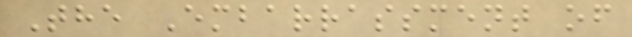The Embarrassment of
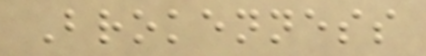Brokenness
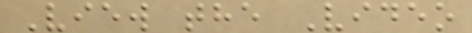View the Video
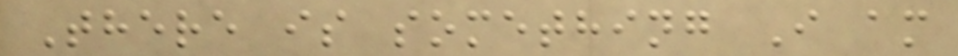There is something I am
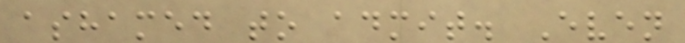ashamed to admit. Even
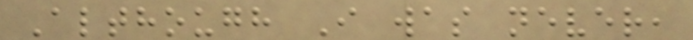Although I was never,
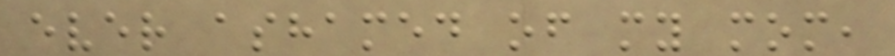ever ashamed of my mom,
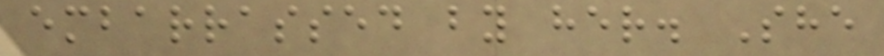embarrassed by her. She
